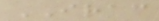IRAC
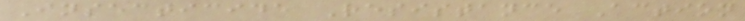Insecticide Resistance Action
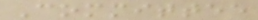Committee
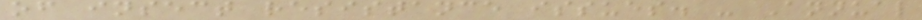of insect resistance issues. - Annual
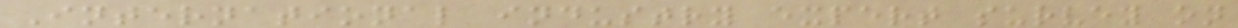International industry expert survey on
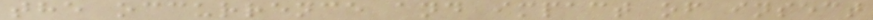the occurrence and impact of insect
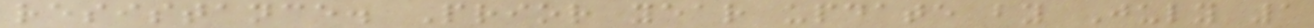resistance. Prior year update by July 1
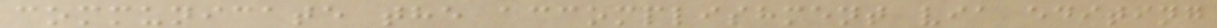communicate the accomplishment via editing
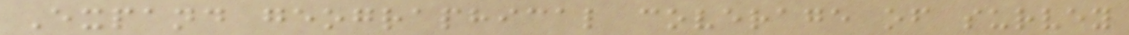Expand geographical coverage of survey
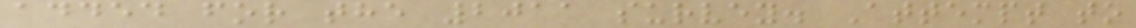added for the 2011 survey. Attempt to
